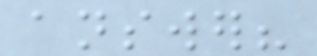answer?
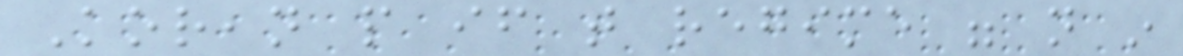Korean people if that regime were not in
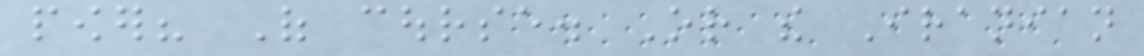power? Of course. Or the Iranian
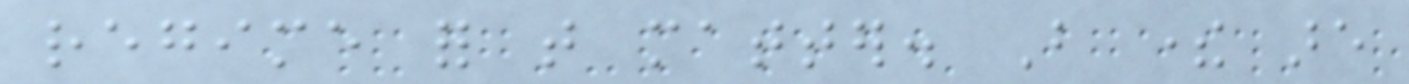regime for that matter. But there are
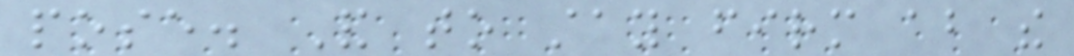pose. And to stay firm about the
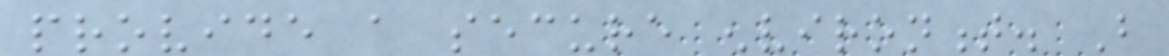provide a secure environment. But
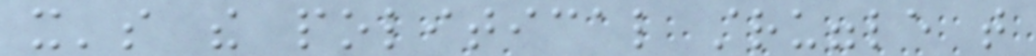it's the political struggle that
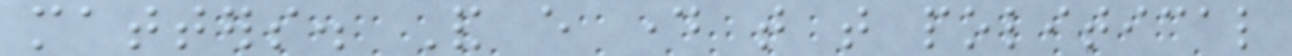matters. And every day that that political
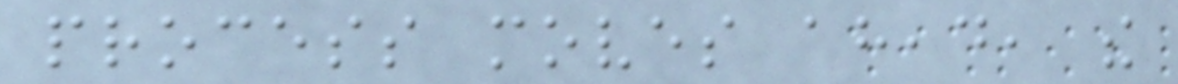process moves ahead, the
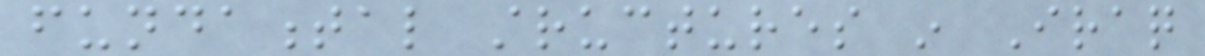fundamental structures in Iraq
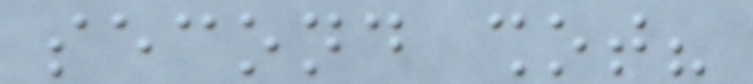second shot?
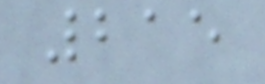215
